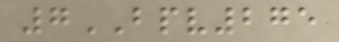7BPV275
